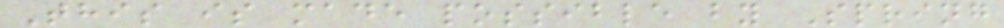This is made possible by Spring
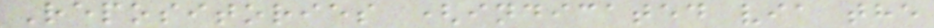Repositories (indicated via the
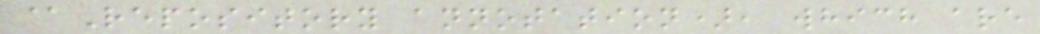@Repository annotation), which are
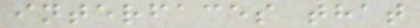interfaces that
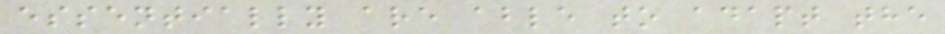essentially are able to adapt the
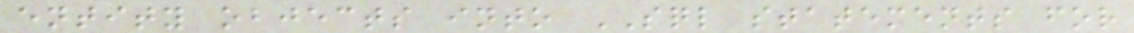entity objects into SQL statements for
